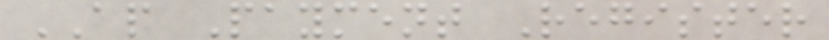AP Payment Register
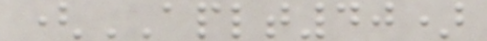(APLT40)
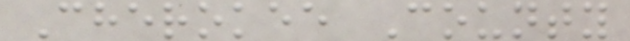Cherokee County
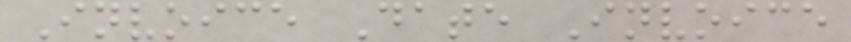Invoice Date Invoice
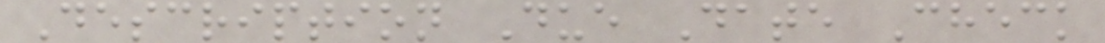Description Due Date Check
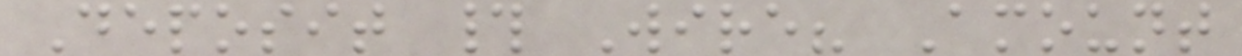Deposit # Wire? Amount
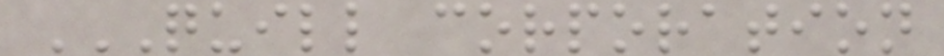QUILL CORPORATION
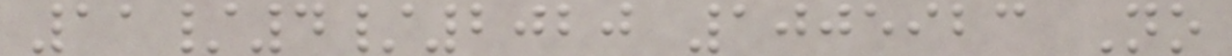11/4/2020 1005923 No
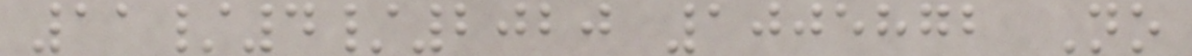11/4/2020 1005872 No
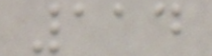114
